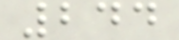244
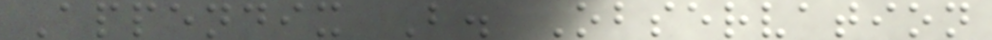Appendix B. Observation
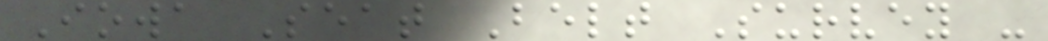Iowa Seat Belt Survey -
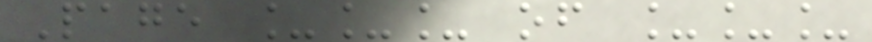Page ___ of ___
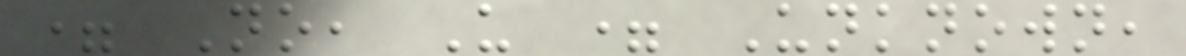= No, U = Unknown,
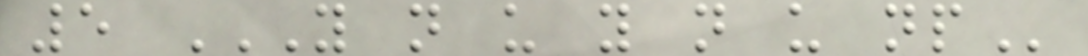5 Y N U Y N U NP
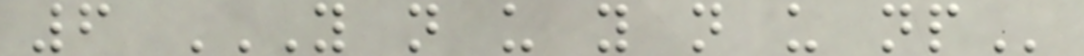6 Y N U Y N U NP
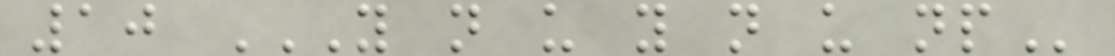10 Y N U Y N U NP
